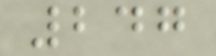247
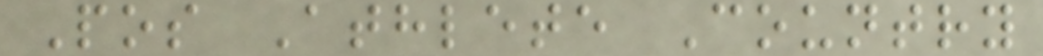Pos Athlete Country
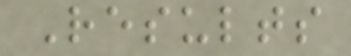Results
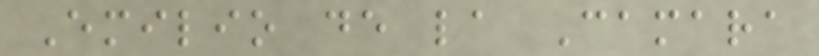Emilio de la Camara
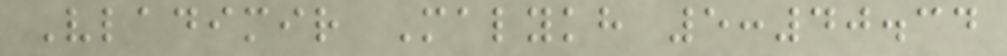Vladimir Malykh 5:40.34
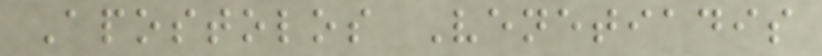Apostolos Venetiadis
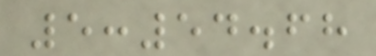5:54.68
